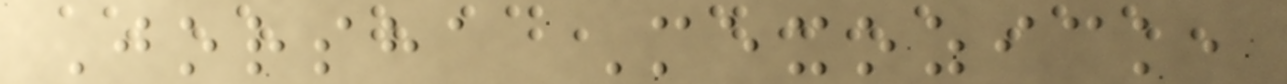Jorsha Mexozick,
